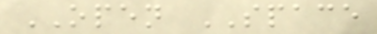OPEN SPACE
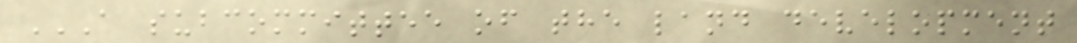A SUBCOMMITTEE OF THE LAND DEVELOPMENT
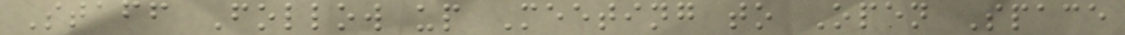Staff Follow up Meeting to Open Space
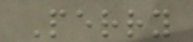Perry
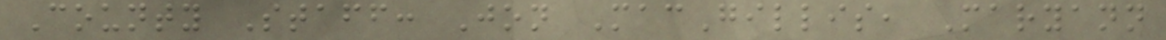County Staff: Jon MacGillis, Maryann
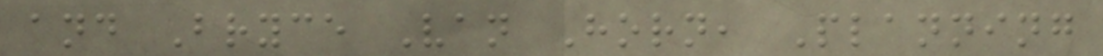and Bryce Van Horn, Planning
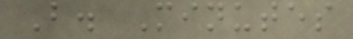B. Minutes
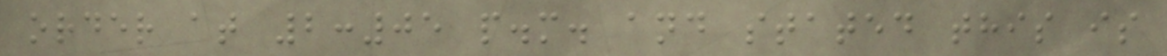order at 2:05 p.m. and stated this is
